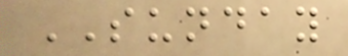SUNDAY
